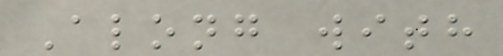Along with
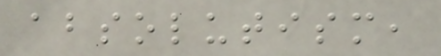absolutism,
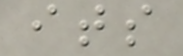its
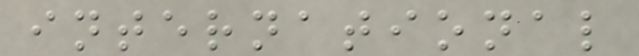international
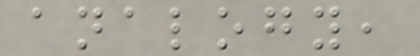analogy,
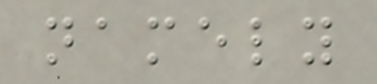namely
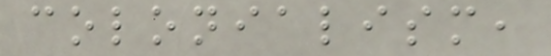colonialism,
